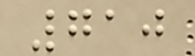710
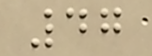47
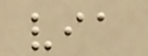via
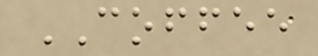COFFEE
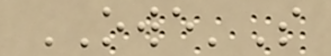OWE'S
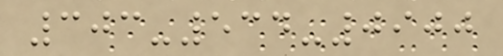303-534-0900
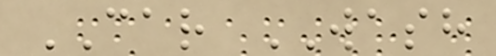CAR WASH
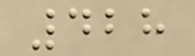428
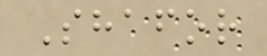Shafor
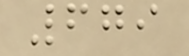679
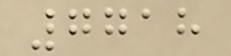7718
